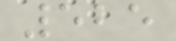525
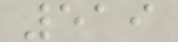519
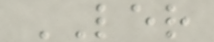LER
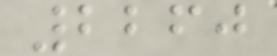2260
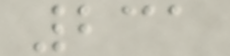231
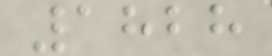1828
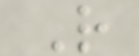R
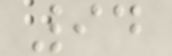94
